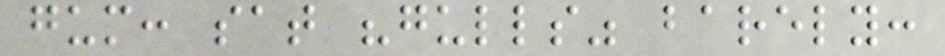gum: sat "gulls" barely:
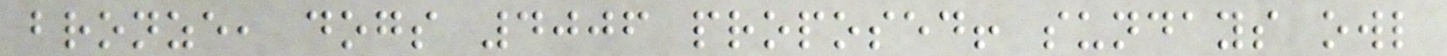bronze, dogs 4006 proposed! sundays owl
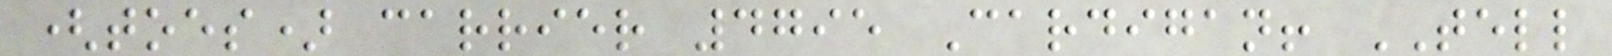(toes) carrier 4795 Cardigan! TELL
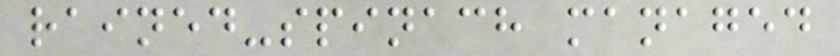rained-spinach managed
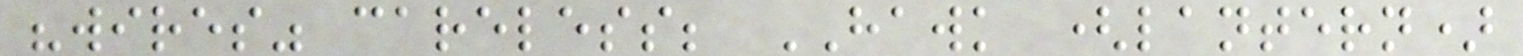"wires" careless; HAWK (lantern)
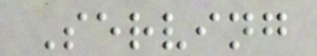Serving
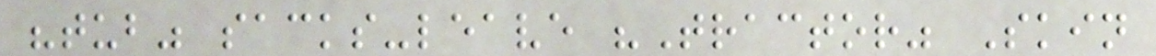"tub" sacks-leave "Tractor" Skin
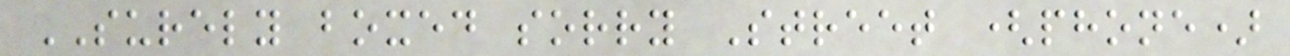SURELY boxed sorry Street (phone)
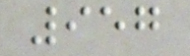957
